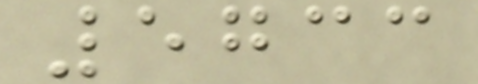5733
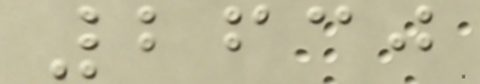2630
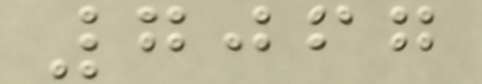7067
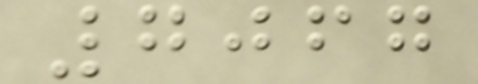7067
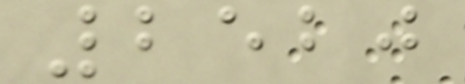2520
